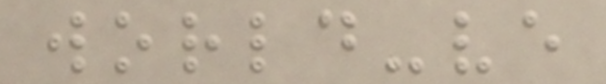world-ve
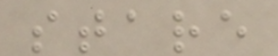stare
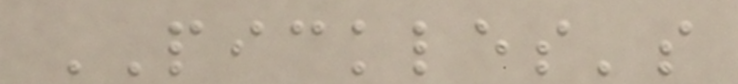PICKLES's
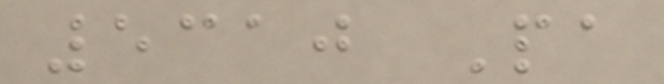5310 Pa
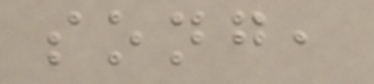song,
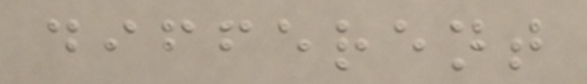different
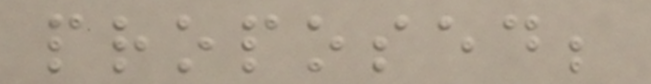proposed;
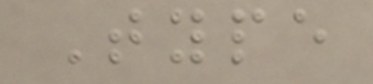Type
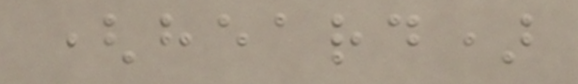(heard)
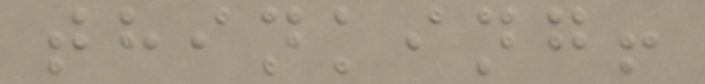thinking!
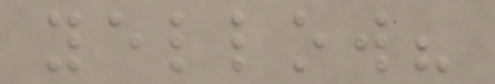yellow?
